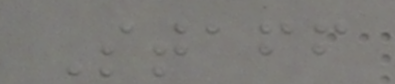Staff
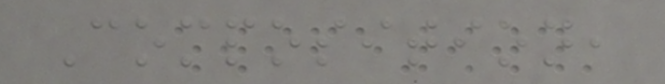Composition,
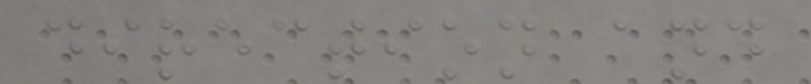direction and
